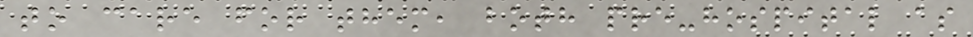to care for them, both pre-hospital as
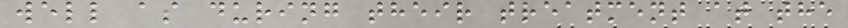well as during their treatment at the
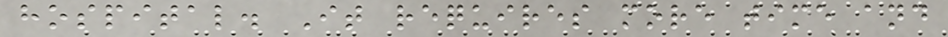hospital. It requires more time and
